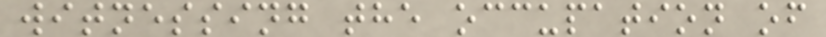witnessing the occupation of
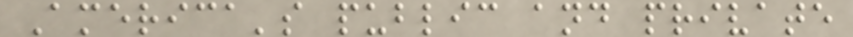America's public and private
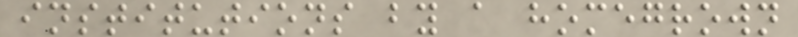institutions by a homegrown
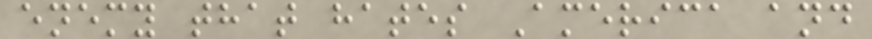enemy that hates America and
